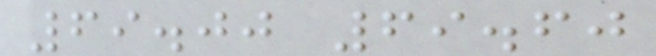69.00 69.60
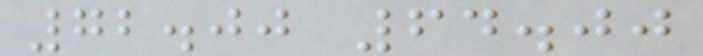72.00 64.00
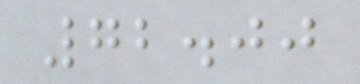72.00
